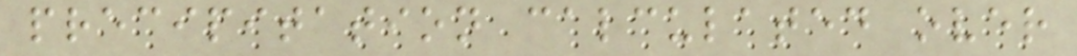precipitation calculated over
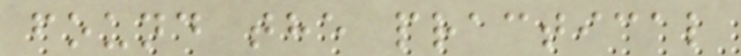found the practical
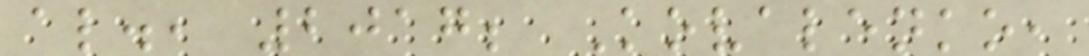al., 2017; Kovalenko,
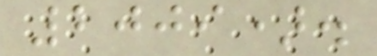2009).
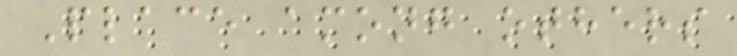Place among others
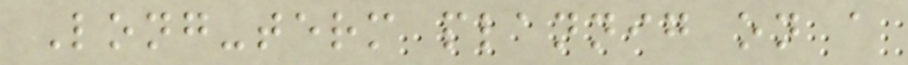Long-term plannig on a
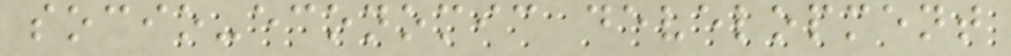socio-economic development
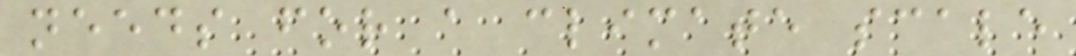needs for a climate scale
